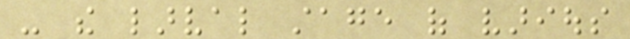- the larval stage of various
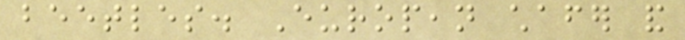beetles. European chafer and
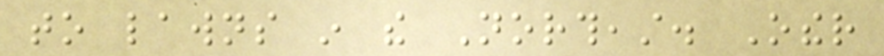to lawns in the Northeast. Other
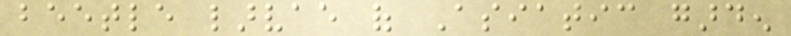beetle larvae of Asiatic garden
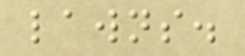lawns.
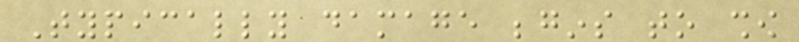Typically damage begins to show
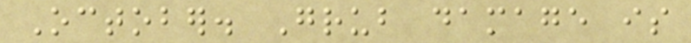October. Grub damage is
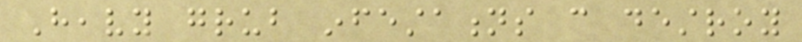Heavy grub infestations can destroy
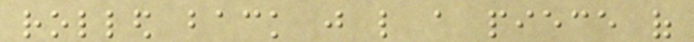rolled back just like a piece of
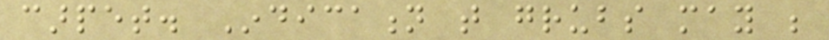carpet. Indication that grubs may be
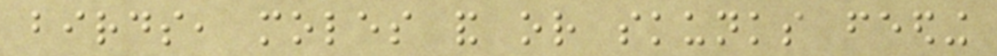birds, moles and or skunks feeding
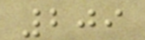209
